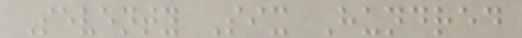Seventy Six Hundred
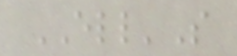ELL'S
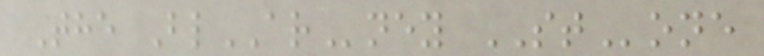The BlARney STone
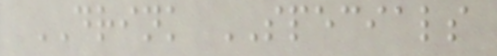DRINK SPECIALS
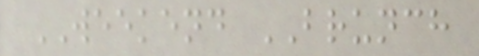WEEKEND BRUNCH
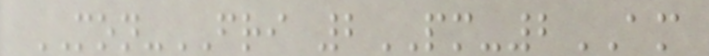MON-FRI 2PM-2AM
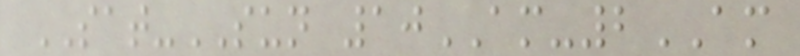SAT-SUN 10AM-2AM
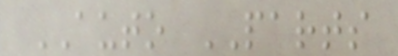AUTO PARTS
